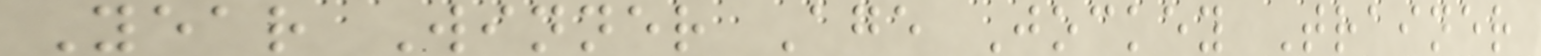Year Winner Age Jockey Trainer
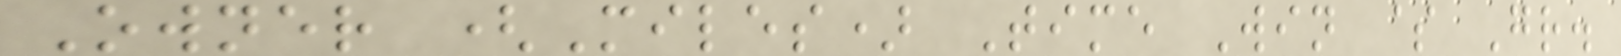Owner (Miles) Time Win $ Gr.
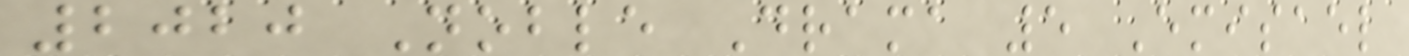2020 Noble Drama 5 Emisael
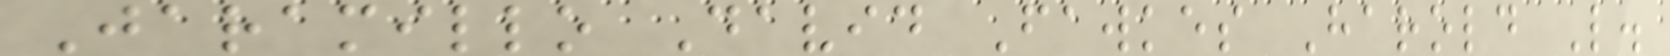Jaramillo David Fawkes Harold L.
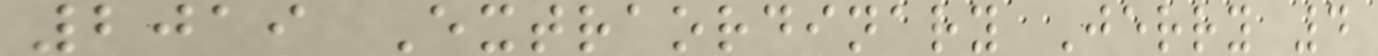2019 Extraordinary Jerry 4
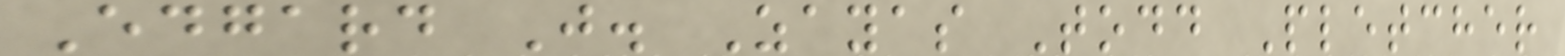Edgard J. Zayas Todd Pletcher
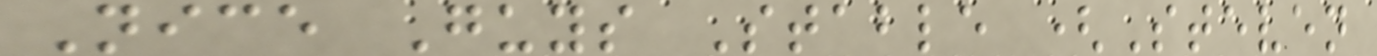Nice Guys Stable (Steven
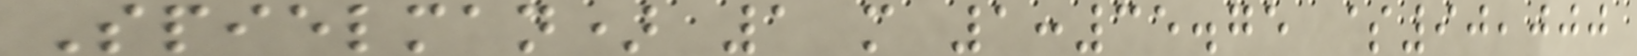Spielman) 1 m 1:35.75 $90,000
